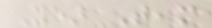Year Team
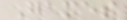Games
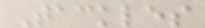Tackles
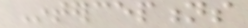Interceptions
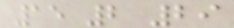15 2 29
